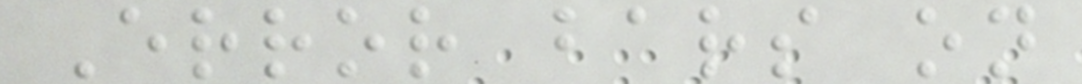Error bars on
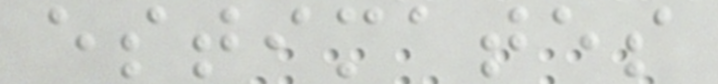estimates
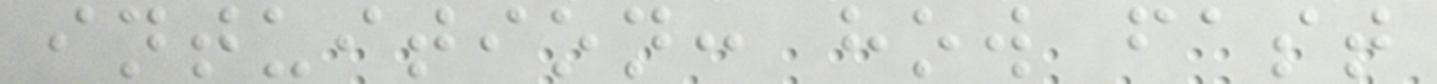intuition: how fast
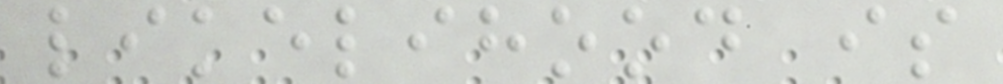likelihood is
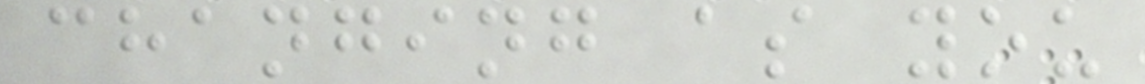changing as you
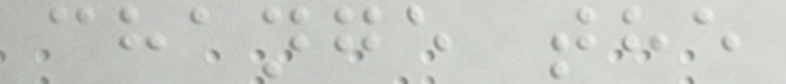change the
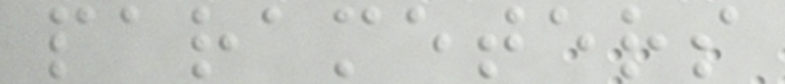parameters
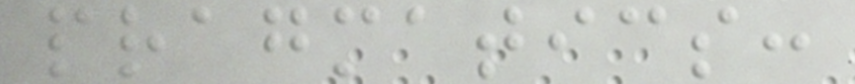pragmatics:
